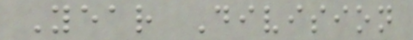Year Division
